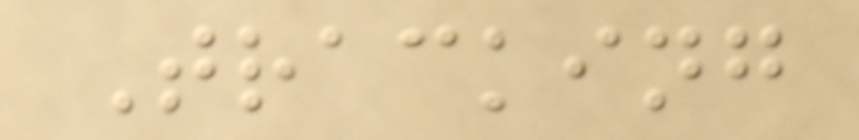Tracking
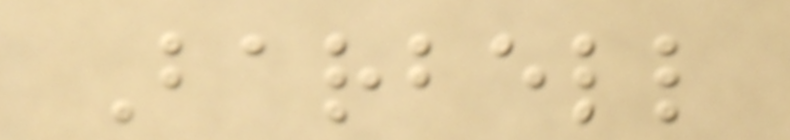Barbell
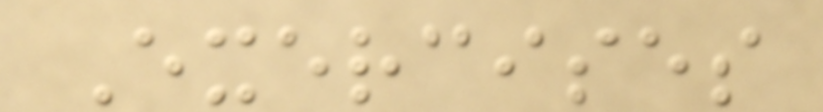Exercises
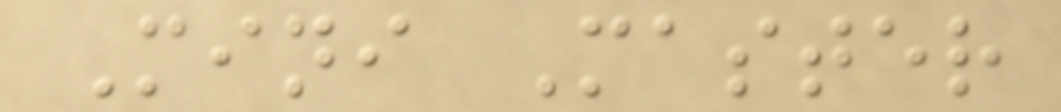Mini Master
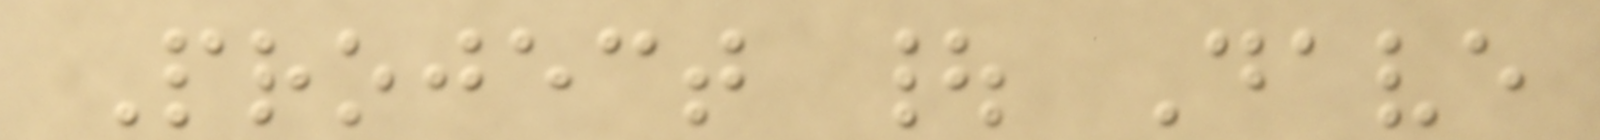Project | Dave
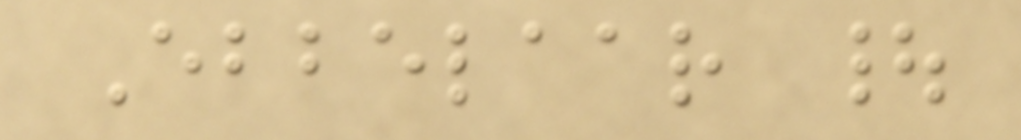Ebbelaar |
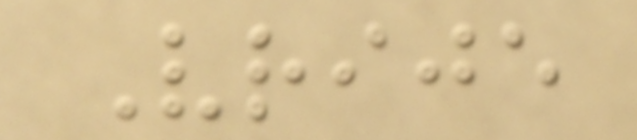Vrije
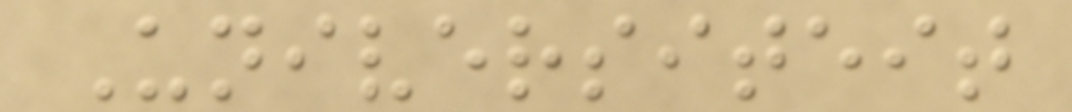Universiteit
